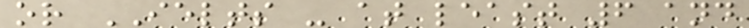or IELTS - at least 6 and
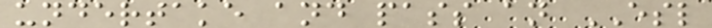undertake and pass an ESL
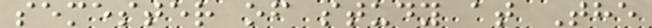semester of study at The
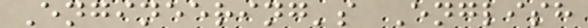Engineering's English
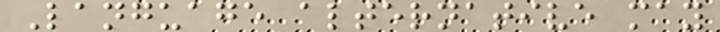Language alternative may
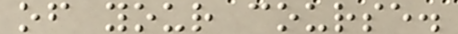of your course.
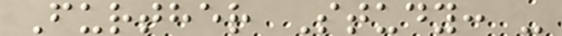Further Study: -
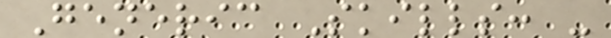Generic Skills: -
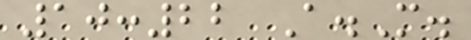10:22 A.M.
